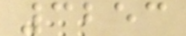3253
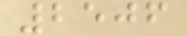2506
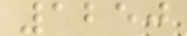1250
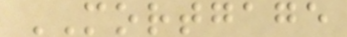MORTGAGE
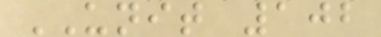UNIT 102
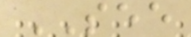SEE
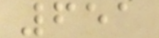651
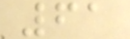61
